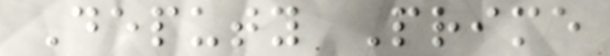Deputy Prime
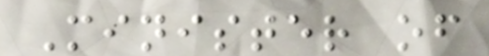Minister of
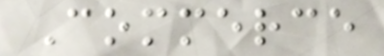Commerce
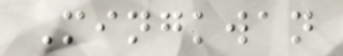Mingkwan
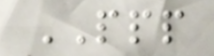PPP
